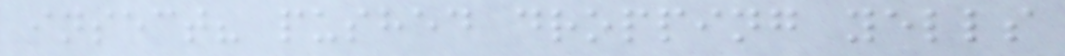insect? pushed dropping yells
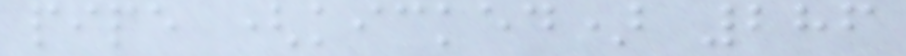pipe (kicked) 286
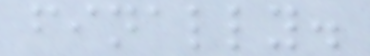finally.
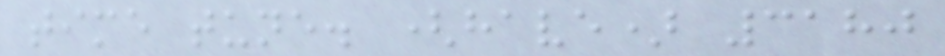time tune. (have) 3180
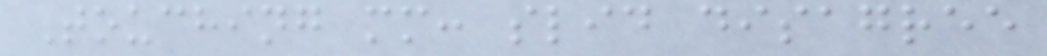Touching mm: slid disagree
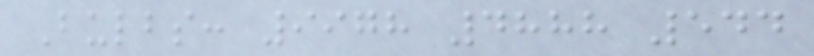Bulbs: 9978 4888 544
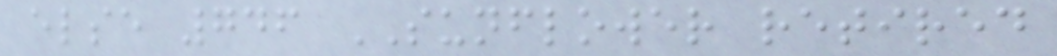else 746 SUNFLOWER retired
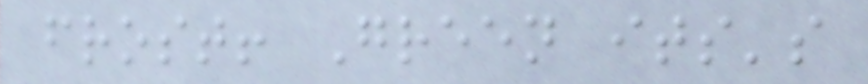frost! Green its's
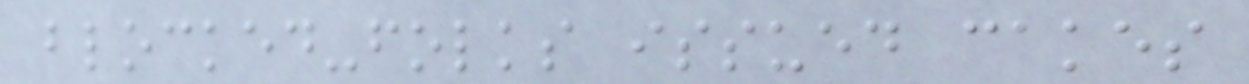blocked-folks issued cakes
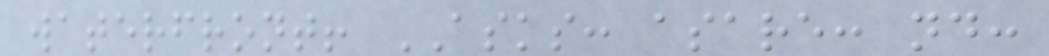waterfront! ASKS: asare: nd:
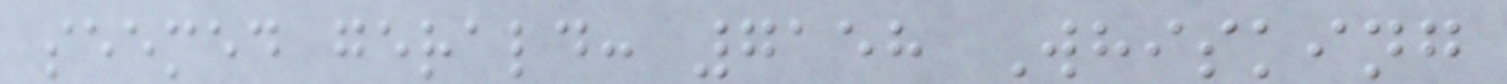seemed gerald: 7158 Whisking
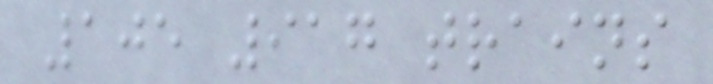105 917 trains
